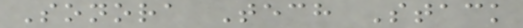Sonora Tech Stack
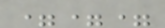===
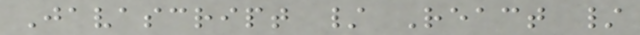Javascript / React /
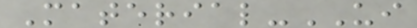Material-UI
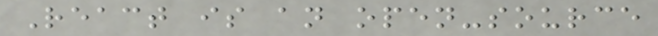React is an open-source
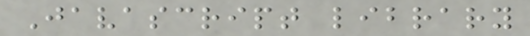Javascript library
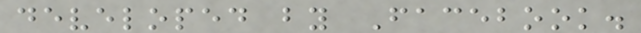developed by Facebook.
